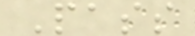Pass
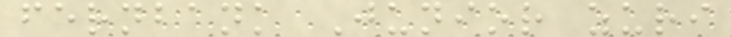fernbank Junior zuri
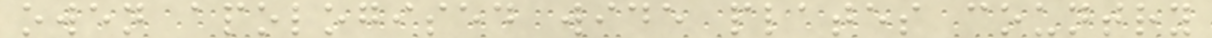owen apologised wide plates country
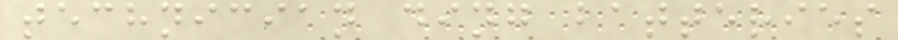technician ding batteries
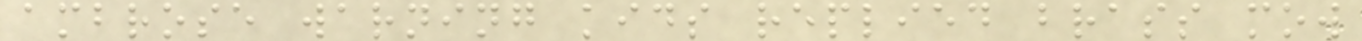ambrose warning kids replied brass mow
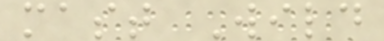mast Wild
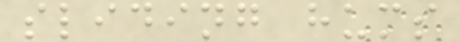sliding hums
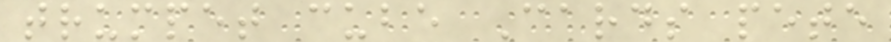trumpet cube Cards pete
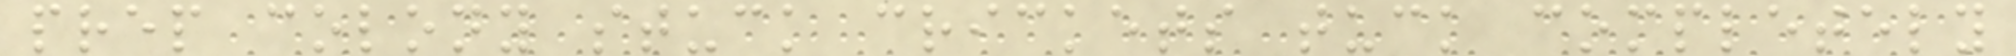prep colony stuck crickets tuck completely
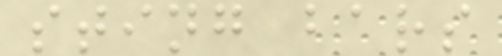sting bars
